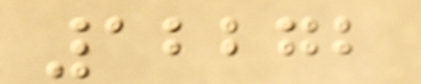12272
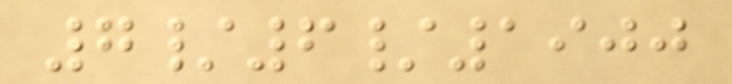7/6/1900
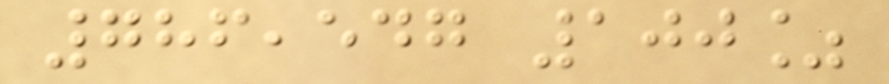786,547 100%
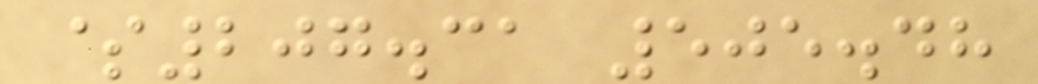$207.31 505.48
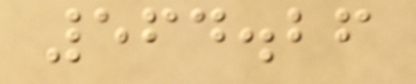564.26
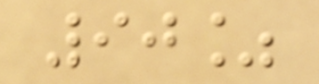90%
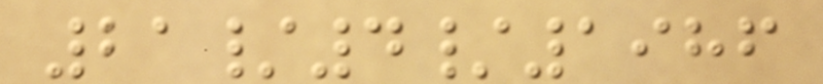21/4/1986
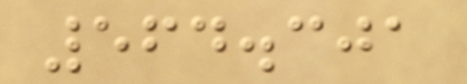564.301
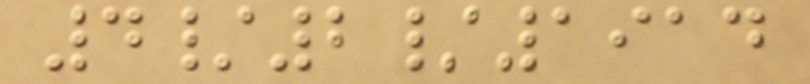4/2/1914
